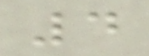4
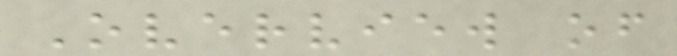Overview of
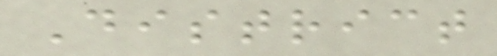District
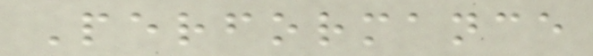Performance
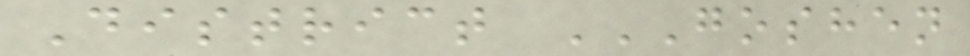District GOSHEN
